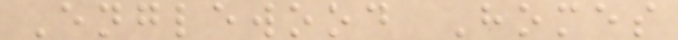Englewood Homes
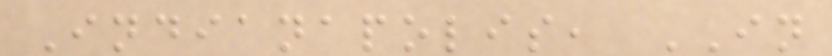Indianapolis, IN
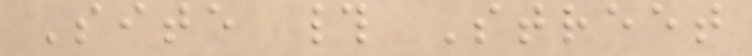Site # Street
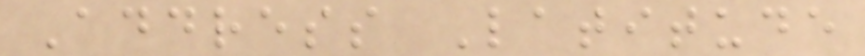Address Latitude
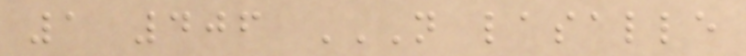1 406 N LASALLE
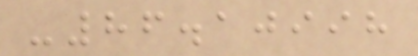-86.10998
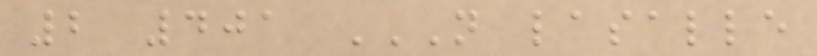2 401 N LASALLE
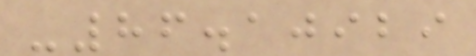-86.10929
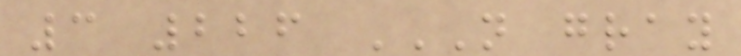3 226 N GRAY
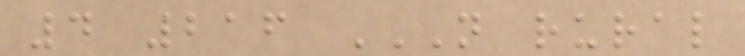4 216 N RURAL
